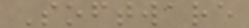Software
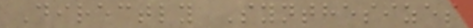Directly Synthesizes
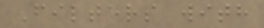Filters with
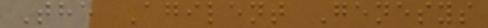The Agilent Genesys
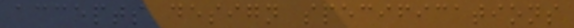accepts design specifications
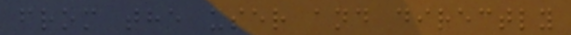from the user and directly
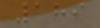189
